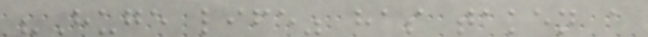"Huge life" has taken a
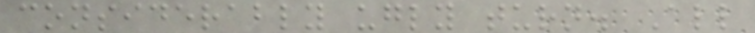considerably ugly turn. All
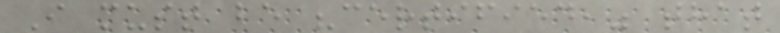I must be "certified," that
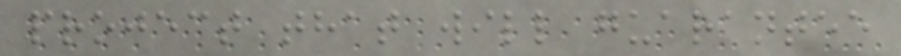project that will guarantee
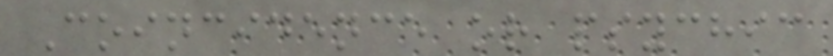Coincidence or psychic
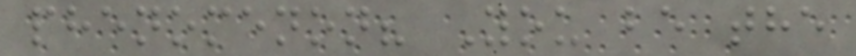phenomenon? You be the
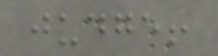judge!
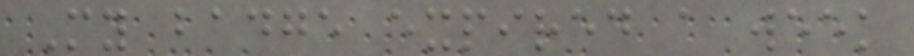My badge expired a week
